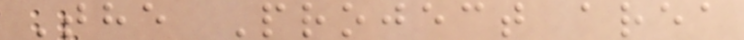The Project area
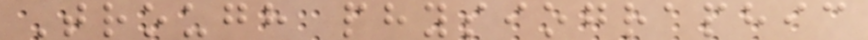Trough physiographic
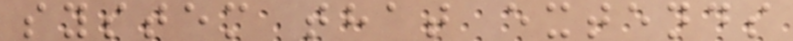system that extends
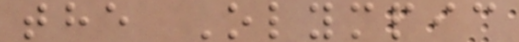the Olympic
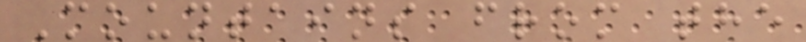Mountains from the
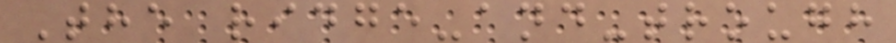The ridge-and-trough
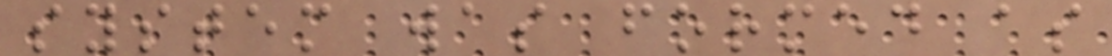system was formed as
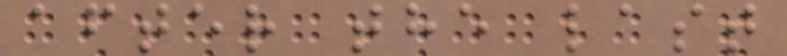after the last
